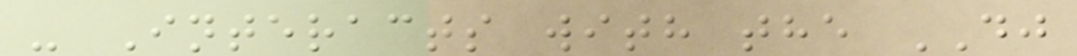- Interacts with the DJ
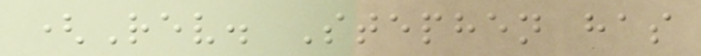(Rev. Stephen has
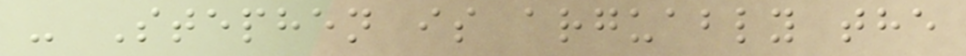- Stephen is arguably the
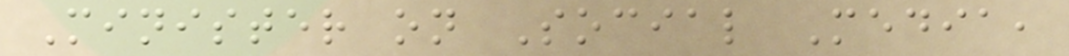Minister on Social Media,
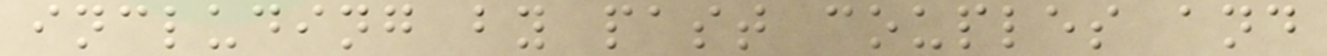including by past couples and
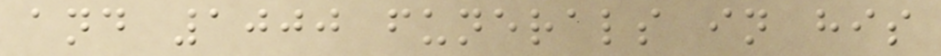and 1000 funerals in his
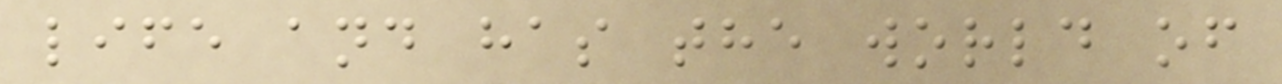life and has the world of
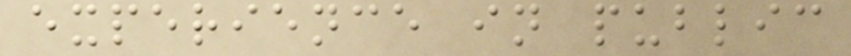experience in public
